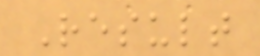Result
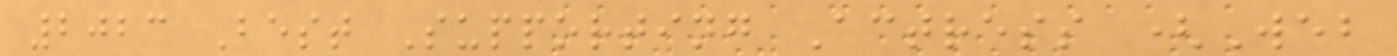2023 Best Supporting Actress (Web
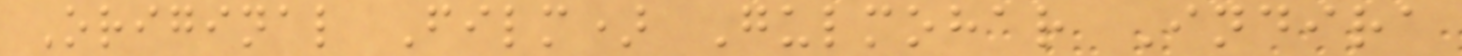Original Film) Gulmohar Indira
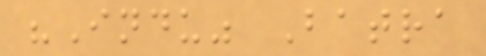"Indu" Batra
